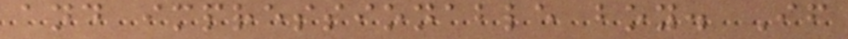and impressionable boy. If
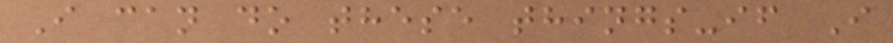I can do these things-if I
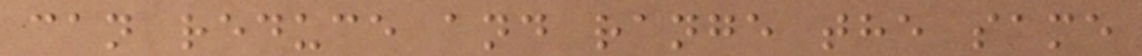can reduce and range the same
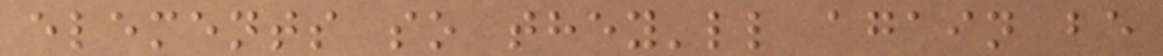elements so they'll again be
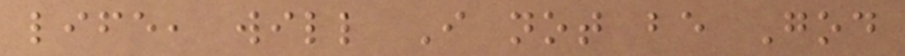life, will I not be God
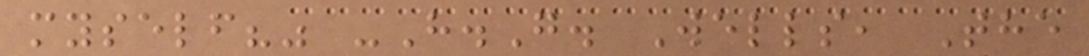myself?" -H.G. Wells, The
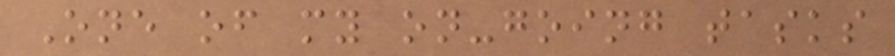One of my on-going tasks
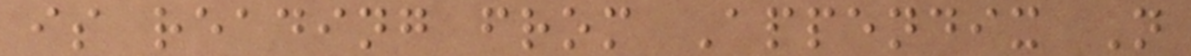is reading from Appendix N
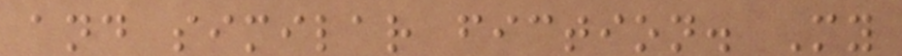and similar fiction. My
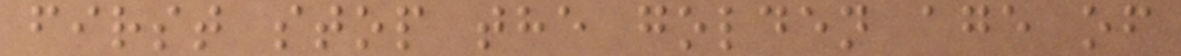first stop the golden age of
